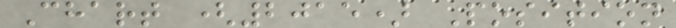Chart (2015) Position
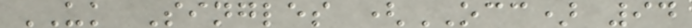UK Singles (OCC) 94
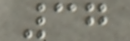37
